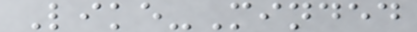Like-Minded
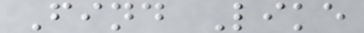Find Like
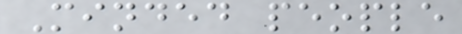Minded people
